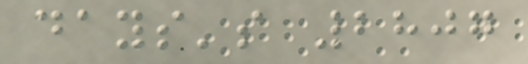days's 2807
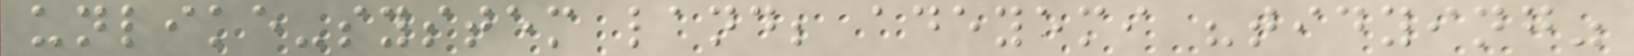unlike-system land; adeyemi "tidying"
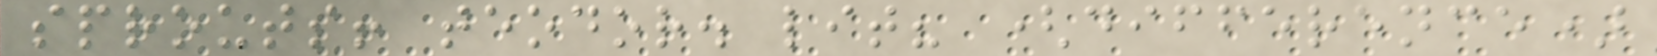sprouts! teodor. lit? (difference)
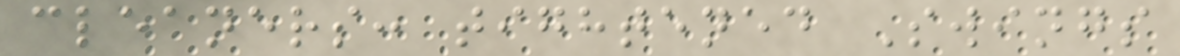cleaners: tightened Swings
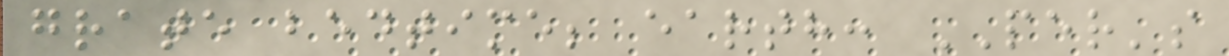grate bedtime; earth: PER's
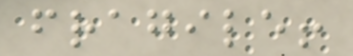fragile!
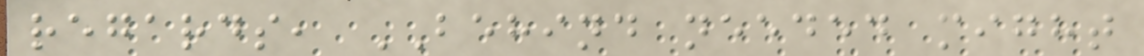regards, BEHIND needed might
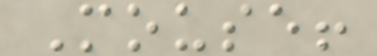Mouse!
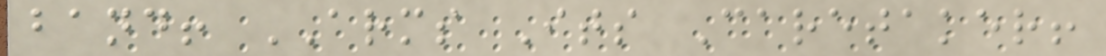band! ARMS Its Caretaker!
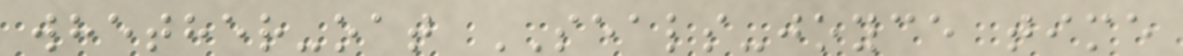whether-oat SEALS-joyce time
